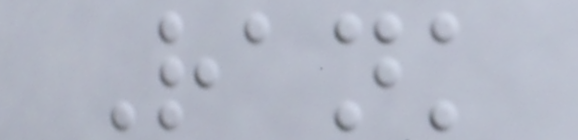Rank
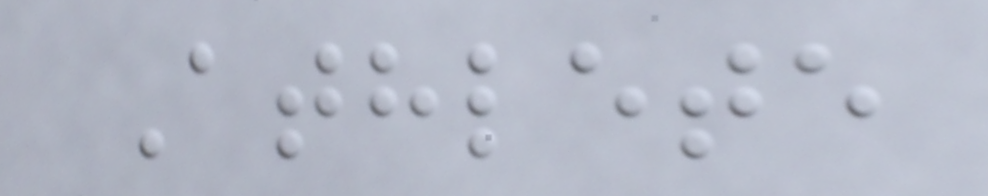Athlete
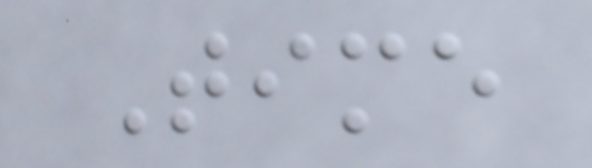Time
